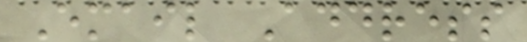Email Address
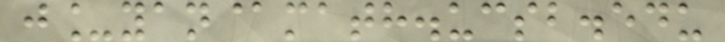j_yan@math.ucsb.edu
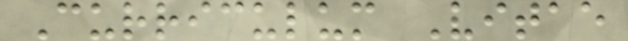Curriculum Vitae
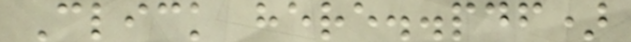Click here..pdf)
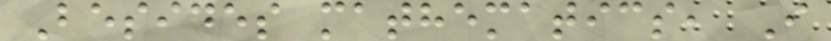Besides mathematics, I
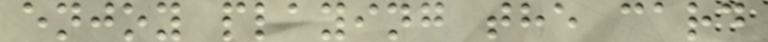enjoy playing the card
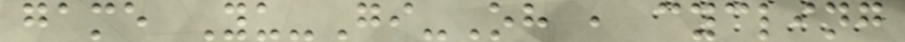game Yu-Gi-Oh , cycling
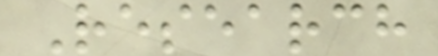Research
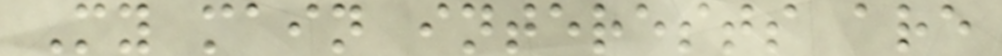My main interests are
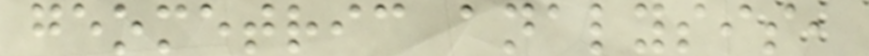geometric analysis,
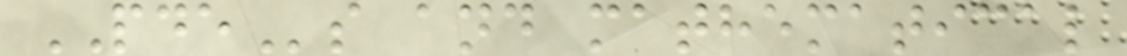PDEs and mathematical
